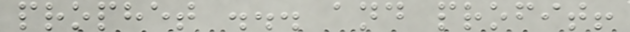prophet ... and profit!
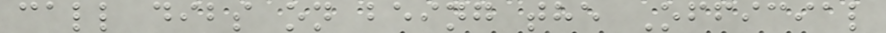call dibs on being the Official
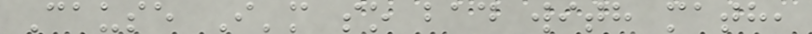Cause I'm so bad with math,
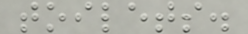toilets.
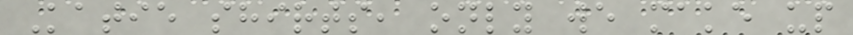Katie shirts, only we make up
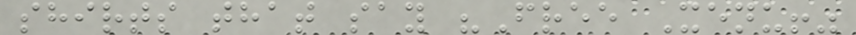shirts that say "Free Xenu!"
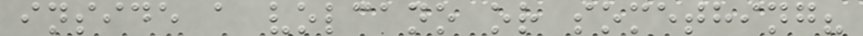inside a volcano or something?
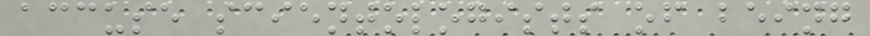accuse scientologists of being
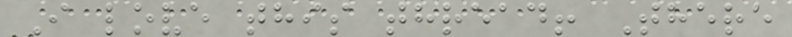I love this thread! There
